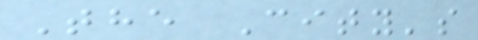The City's
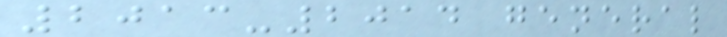2013-2014 general
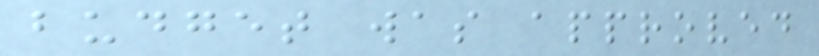budget was approved
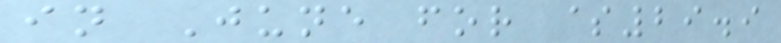in June for $29.9
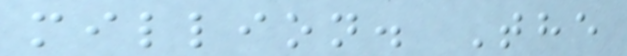million. The
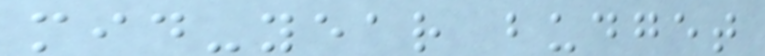mid-year budget
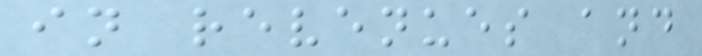in revenues and
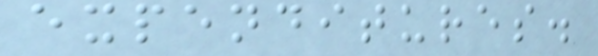expenditures.
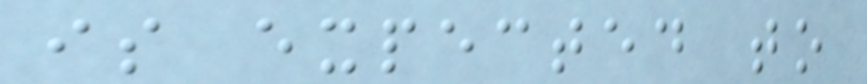is expected to
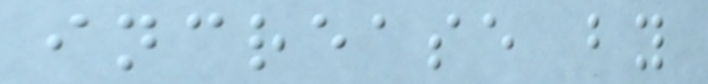increase by
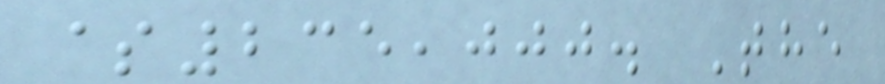$235,000. The
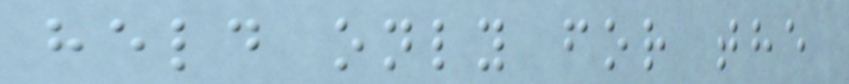held only for the
